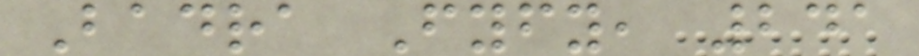Badra Fyfy, 241
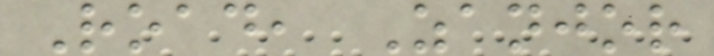Road, Zanjor
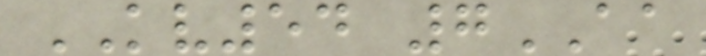KV54 7AA
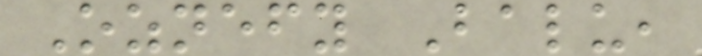Oznefy Balu,
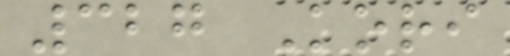327 Kori
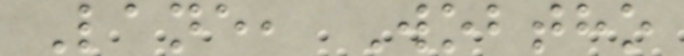Lane, Wobtho
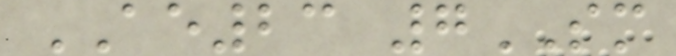AE23 7SM
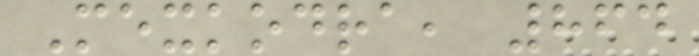Mexkodra, 864
